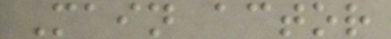Main actor
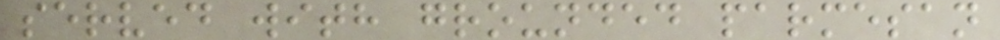served with grounded parmesan
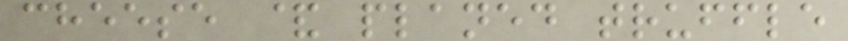cheese & planed truffle
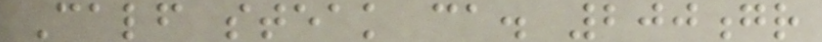Calf steak ca. 200gr
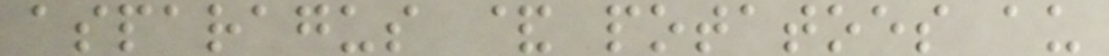asparagus & potatoes au
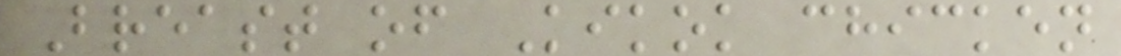Breast of Kikok chicken
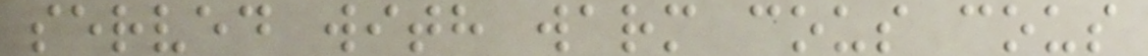served with warm cous cous
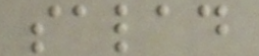salad
